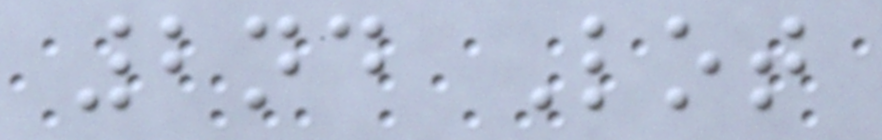2nd Lot
